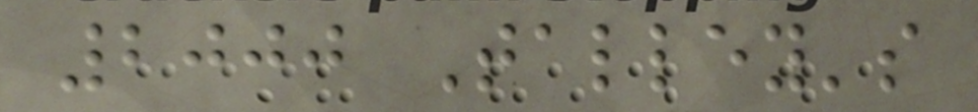2000 Talley's
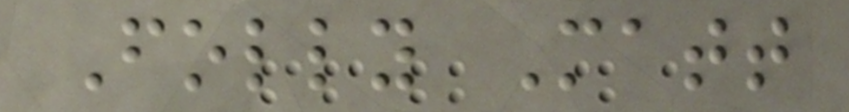Folly Matt
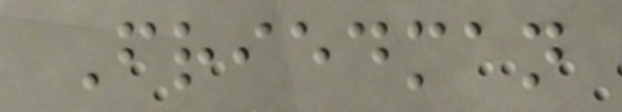Friedman
